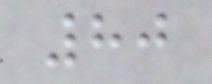80
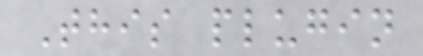This plugin
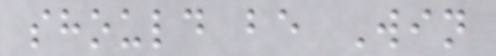should be Win
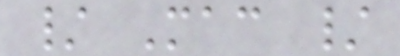/ Mac /
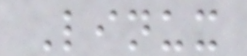Linux
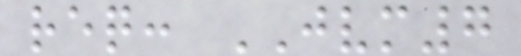req: JVM7
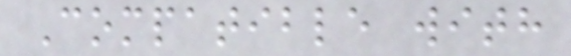Compatible with
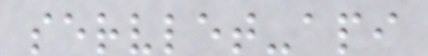servlet-api
